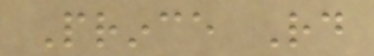Prince Rd
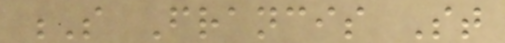S Francis St
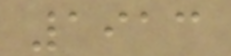1913
